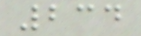234
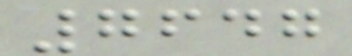7647
